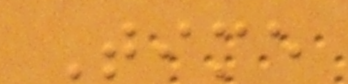Time
